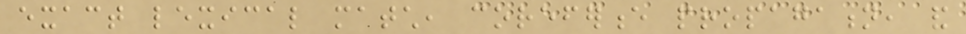exact lexical match, coreference propagation, and
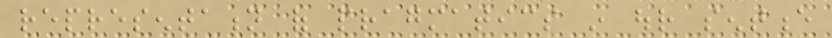representation of pragmatics in our sentence
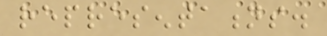representations.
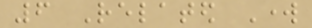6 Related Work
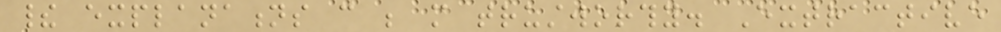their explanations can be more trustworthy. Extractive
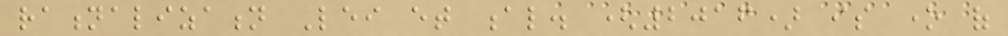rationalization Lei et al. (2016) is one of
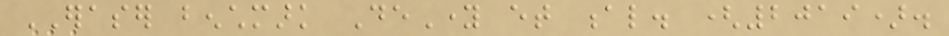ERASER benchmark DeYoung et al. (2019).
